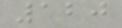120
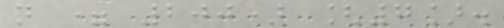n = 200) [7].
